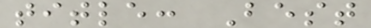title: Best
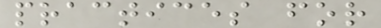practices for
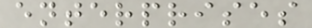enterprises
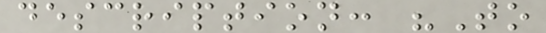description: "To
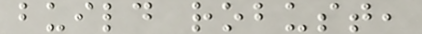build robust,
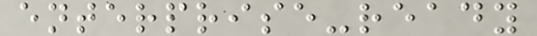enterprise-ready
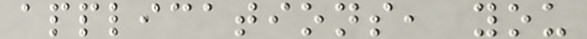applications, you
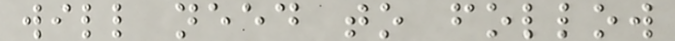will need to follow
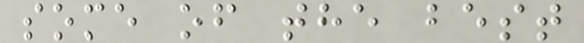some of the best
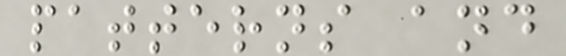patterns and
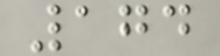174
